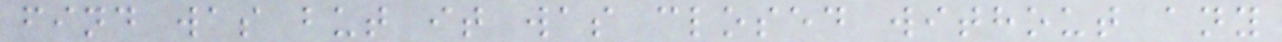find was but it was closed without any
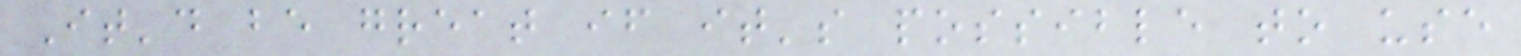It'd be great if it's possible to use
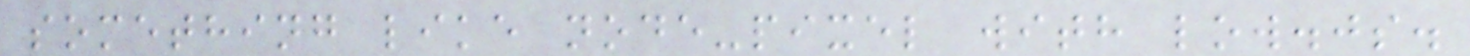something like node-pixel with low.js.
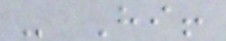- Hi!
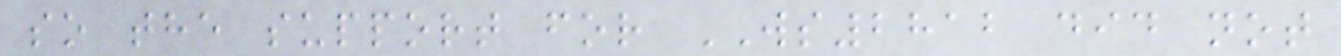so the support for WS2812 did not
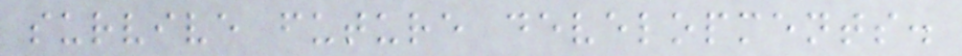survive future developments.
